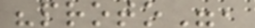"proto",
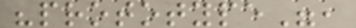"prototype",
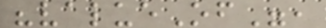"valueOf",
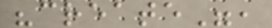"create",
